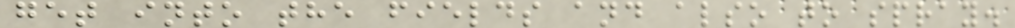get into the fields and also to spray.
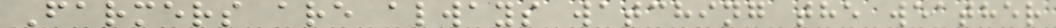Farmers are always watching the weather
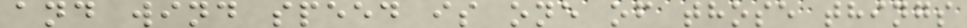and wind speed is one of those things
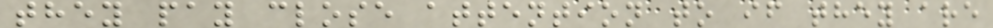they pay close attention to if they are
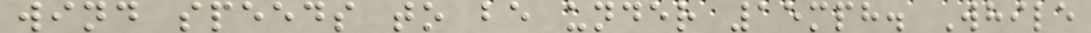wind speeds to be under 15mph. While
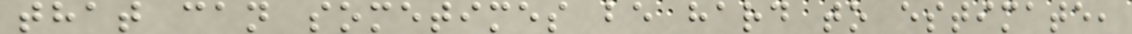that can sometimes be hard to estimate,
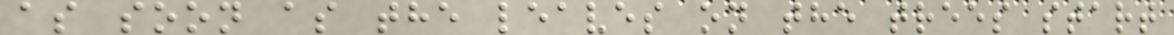as soon as the leaves on the trees start
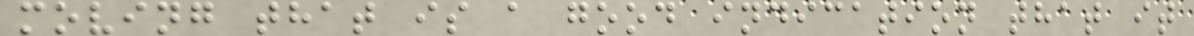moving that is a good indication that it
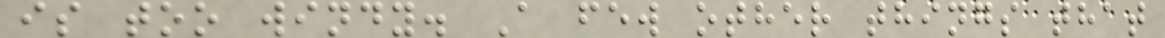is too windy. A few other things that
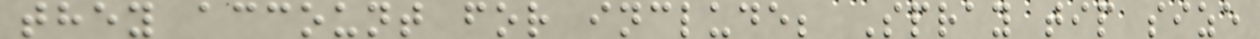they account for include; Spray tip size
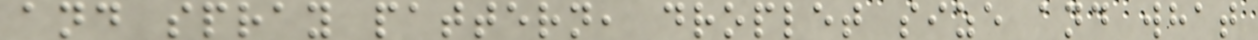and spray pattern, droplet size and what
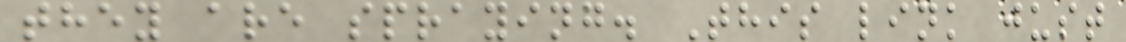they are spraying. This link just
